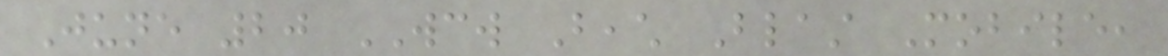June 20 WCW Beach Blast Mobile,
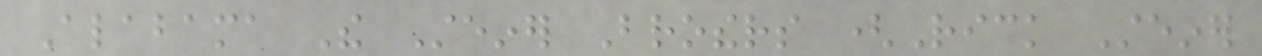Alabama The Steiner Brothers (Rick Steiner
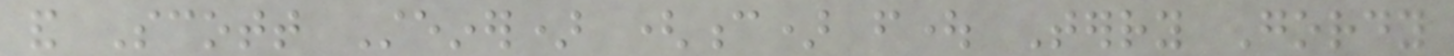and Scott Steiner) (c) fought Terry Gordy
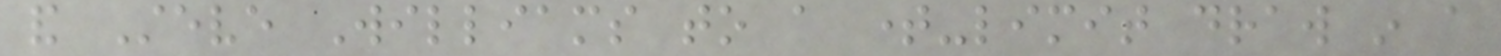and Steve Williams to a time-limit draw in a
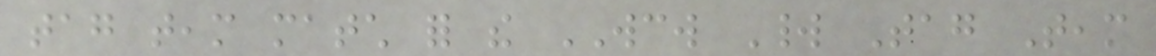tag team match for the WCW World Tag Team
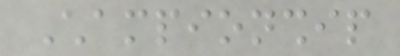Championship
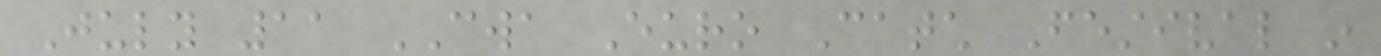July 11 CWA Euro Catch Festival in
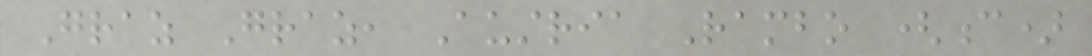Graz Graz, Austria Rambo (c)
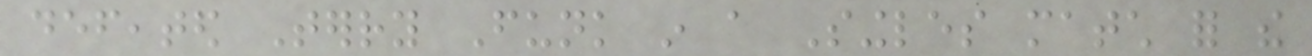defeated Terry Funk in a Singles match for the
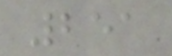251
